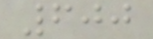600
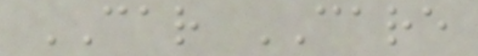CAR CARE
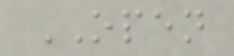OPEN
